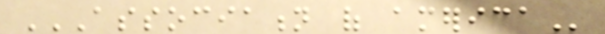ASSOCIATION OF AMERICA
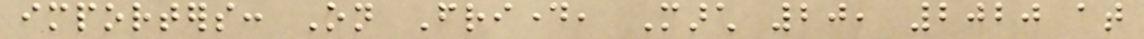importers: On Friday, March 20, 2020 at
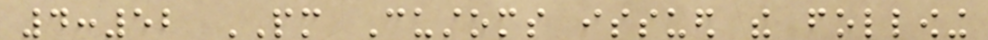4:52 PM Customs issued the following
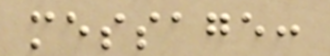message:
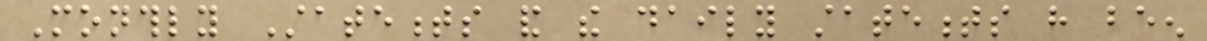Monthly Statements and the daily statements have been
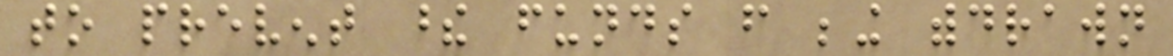to prevent these funds from being withdrawn
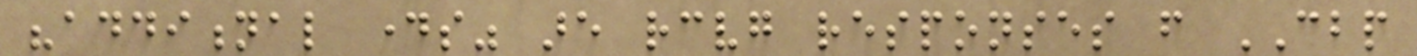"additional days" are receiving responses from CBP
